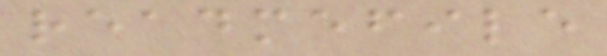readmefile
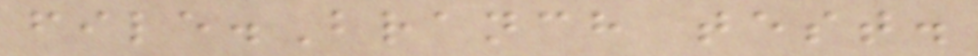file.Branch test.
